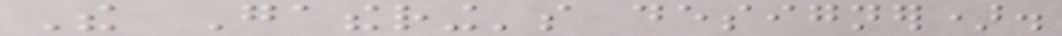The Gathering's designer).
